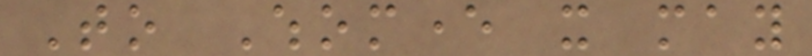To Whomever it may
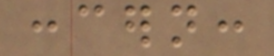concern:
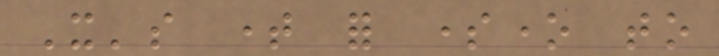It's time for someone to
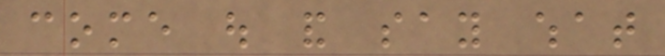come out and say what
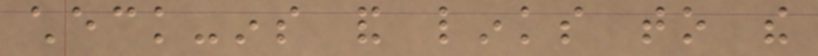check-ins and links to the
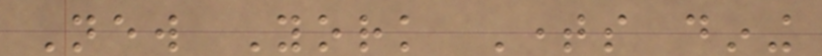New York Times dining
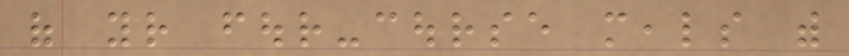of your four-course meals with
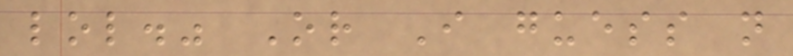lol." Or I guess not
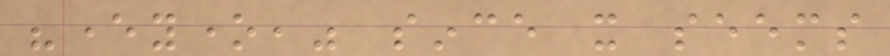"everyone," since it seems
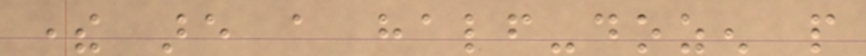there are a half-dozen people
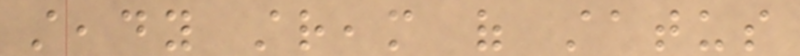steady stream of status
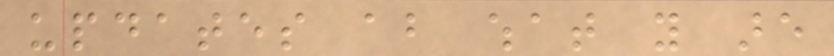updates about what you are
